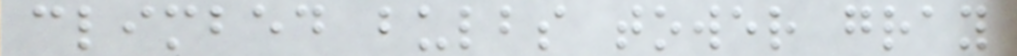climbed bulbs tower gray
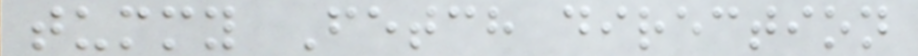tummy Fetch direction
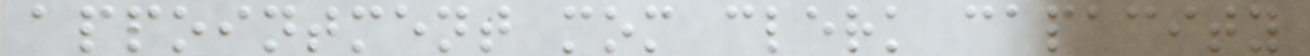appointment mom clerk capacity
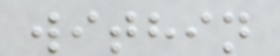within
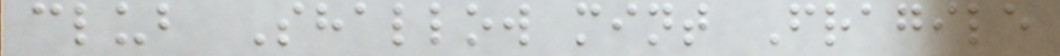club Shallow mint Fragile
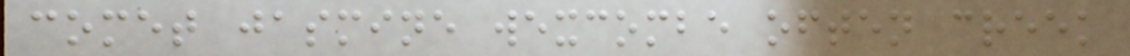comet jasmine wexcombe often creek
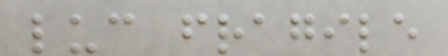luc fragile
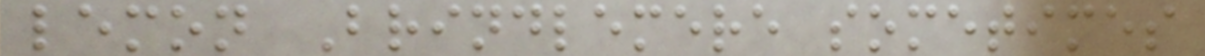lemon Brindlemere sometimes
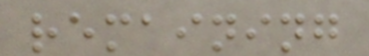remaining
